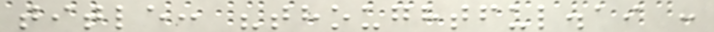title: "thoughtful.ai :
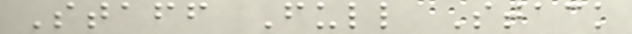Staff Full Stack
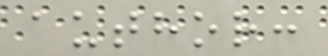author:
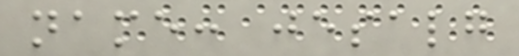name: jesalg
